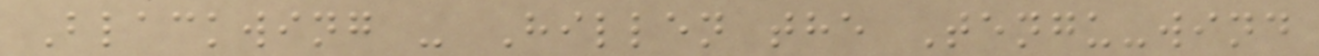Blackwing - Hillen the Tengu-wind
